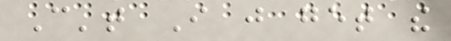Can't I just get the
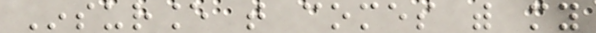Insurance that comes with my
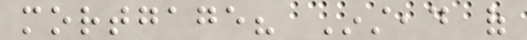mortgage? Instead of
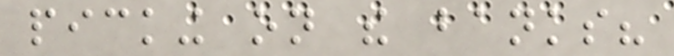picking on the banks?
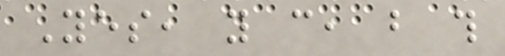Yes, you can, but this
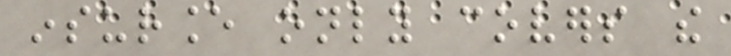insurance only covers the
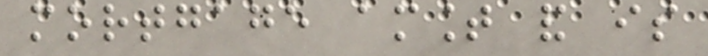mortgage amount and is
